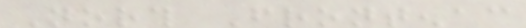North Frontenac
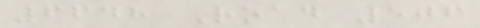6648 Road 506
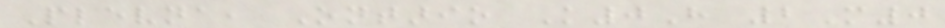Plevna, Ontario K0H 2M0
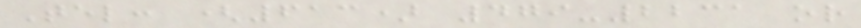Tel: (613) 479-2231 or
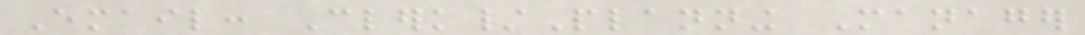Email: Clerk/Planning Manager
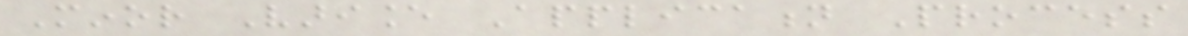Minor Variance Application Process
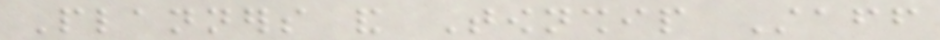Planners and Township Staff
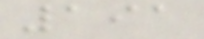191
